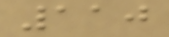110
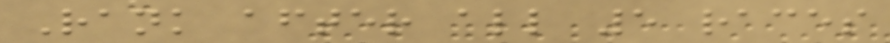Rank after all 5 races
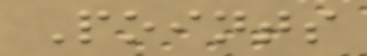Points
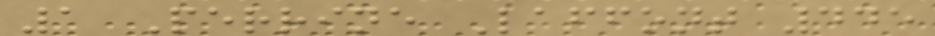1 Perrine Laffont 445
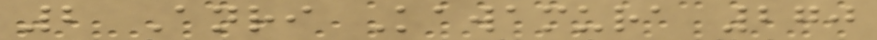2 Anri Kawamura 270
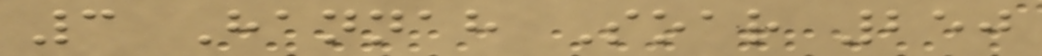3 Hannah Soar 250
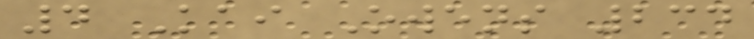4 Kai Owens 234
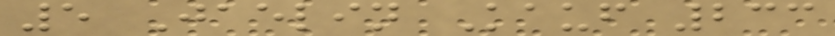5 Jaelin Kauf 233
